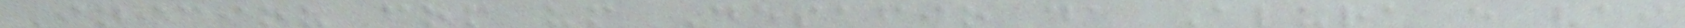Iniciou com um Desafio da Alura e vai
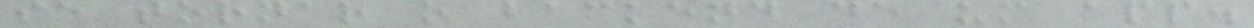se tornar o backend de um app.
